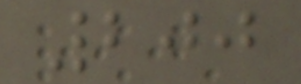200
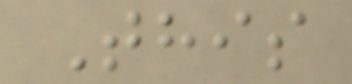This
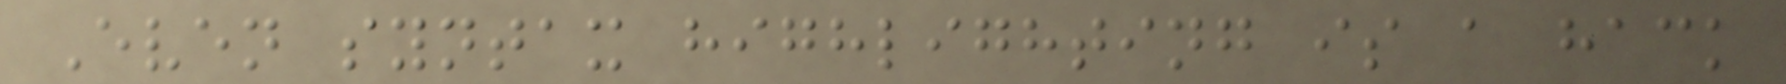Even syntax highlighting is a hack
